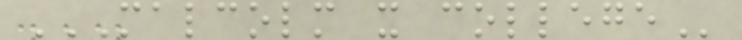MALCOLM X COLLEGE
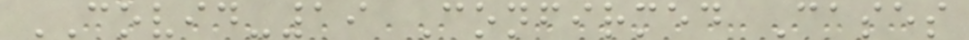COVID-19 Confirmed Cases
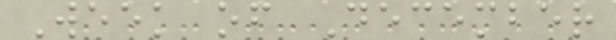Week of December
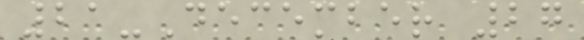21-December 27
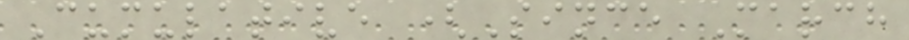Cumulative (Since March
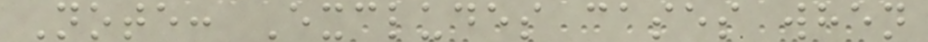Note: Excludes cases when
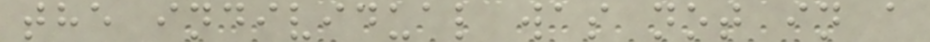the individual was not in a
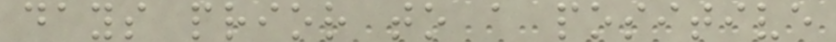days prior to a positive
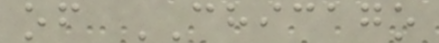of CHICAGO
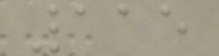115
